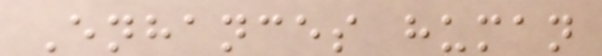Enhances human
